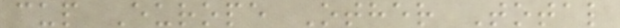cup Europe Other Total
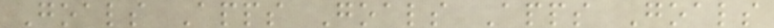Goals Apps Goals Apps Goals
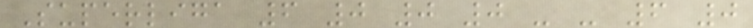Superliga 6 0 0 0 - - 6 0
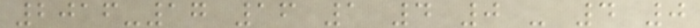2016-17 16 1 4 0 - 4 0
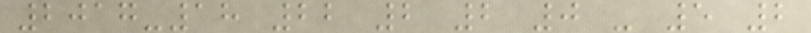2017-18 22 2 2 0 - 5 2
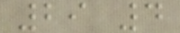29 4
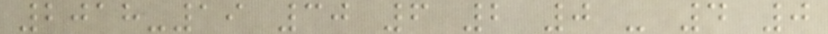2018-19 30 6 2 0 - 4 0
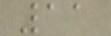11
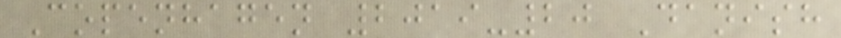Copenhagen 2019-20 Danish
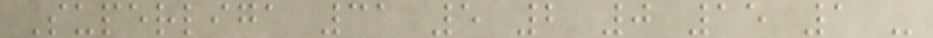Superliga 31 5 2 0 15 1 -
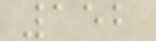152
